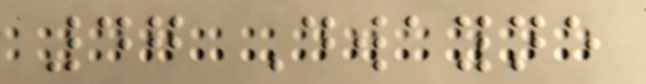47 Dwayne
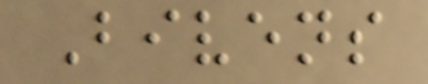Bivens
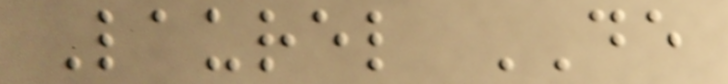Laurel DE
